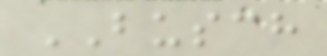BUSCH
